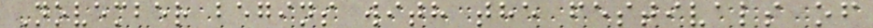November begins with the festivals of
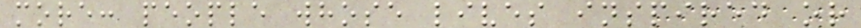more: people whose lives inspired or
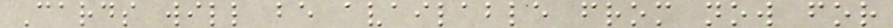Cards will be available from now for
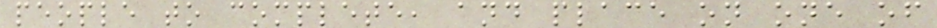people to complete, and place on one of
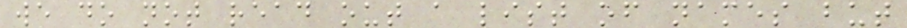we do not read out a list of names but
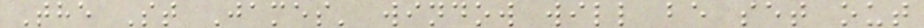The St James' window will be set out
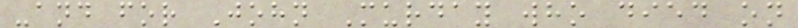-and for John Murday who died on
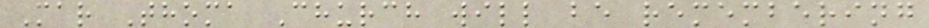Mar Thoma Church will be remembering
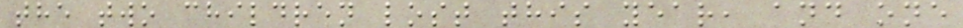the two children lost this year, and one
